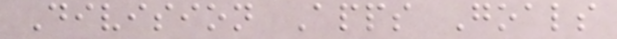Division Apps Goals
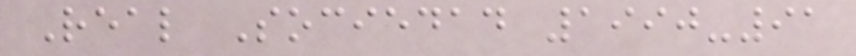Real Sociedad 1990-91
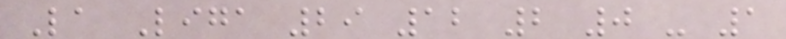La Liga 29 12 2 0 - 1
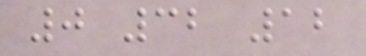0 32 12
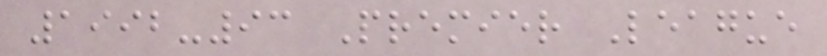1992-93 Premier League
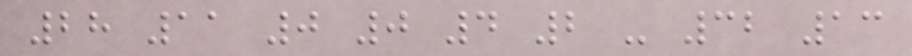28 11 0 0 4 2 - 32 13
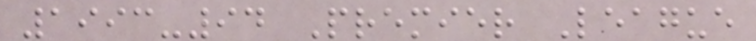1993-94 Premier League
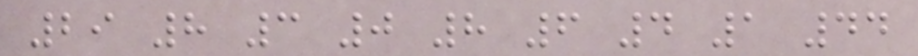29 8 3 0 8 6 4 1 44
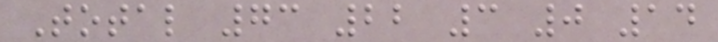Total 73 22 3 0 14
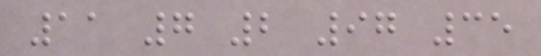11 7 2 97 35
